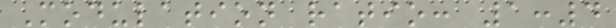Modulation ratio: 1:4
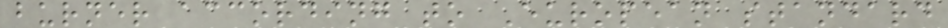burner according to European standard
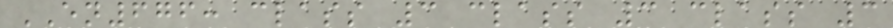EN676: class 3 class 3 class 3
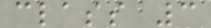class 3
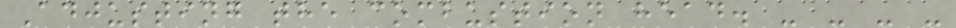Adjusting the combustion head. - - - -
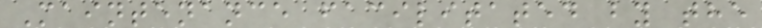Maintenance facilitated by the
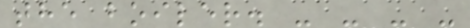the boiler. - - - -
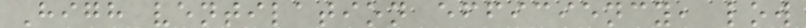High ventilation efficiency, low
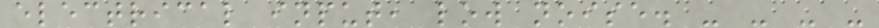electrical input, low noise. - - - -
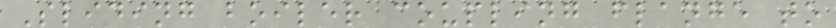Sliding boiler coupling flange to
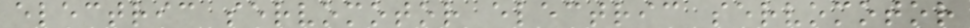electric servomotor electric servomotor
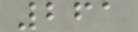261
